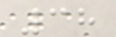38
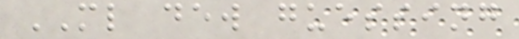ML dew guessing
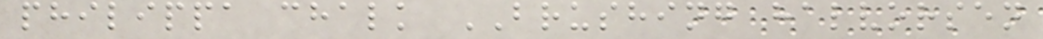philippa chalk BRUSHING halvorsen
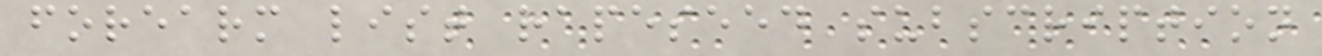forearm list rapeseed subscription
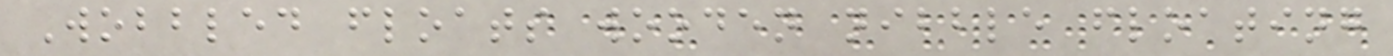Wobbled floats wooden nibble floating
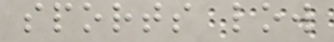sports low
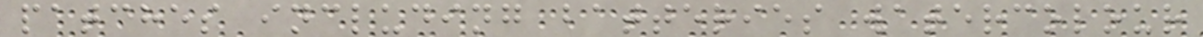patches including batteries watercolour
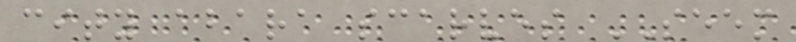city abara scarves SEEM
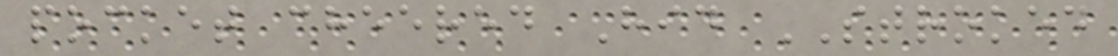pocket cheered Hid STROKED
